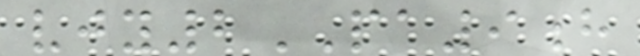vjy2PA9h
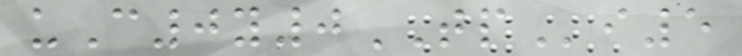uC0y0TPi5
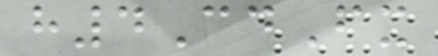h4CdFx
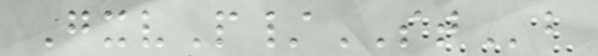GxvP/STb
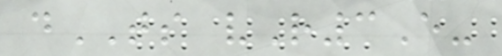dTS vR3E-
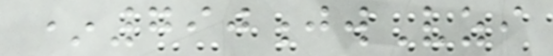*790jwVzi
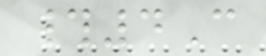#4C
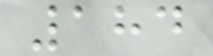184
